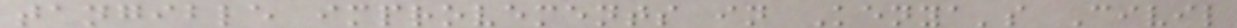tangible improvements in Kenya's Civil
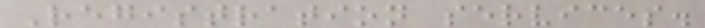Registration services.
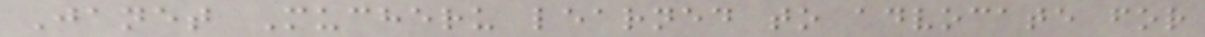Janet Mucheru learned to advocate for
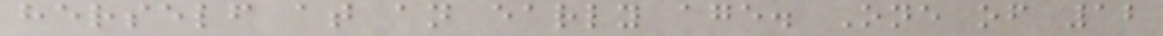herself at an early age. One of 12
